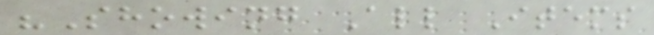"Showing All Items
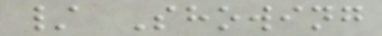/ Showing
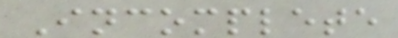Incomplete
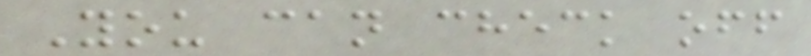You can check off
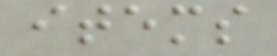items
